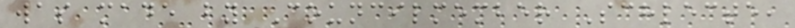was made by Councilmember Schlecte,
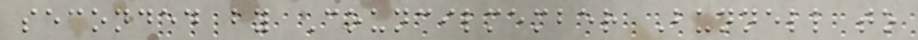seconded by Councilmember Bunnell to
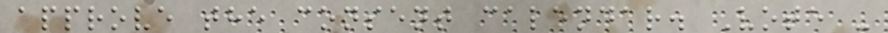approve the consent calendar. Vote -
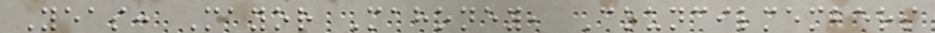Yeas: Mayor Mahoney, Councilmembers
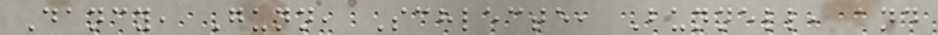Dancy, Gunn, Schlecte, Bunnell, and
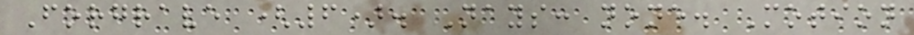Forgrave (6). Nays: none. Motion
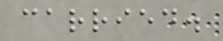carried.
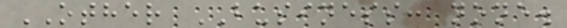OTHER BUSINESS: none.
